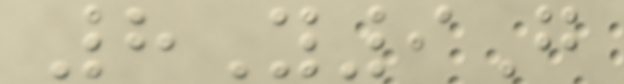8Y9G
